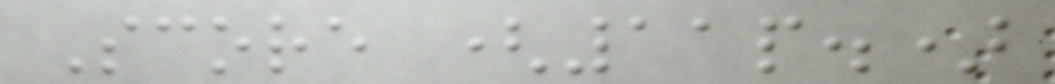Score (11p.)
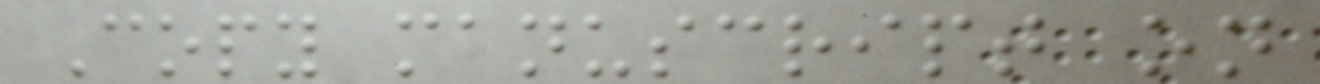Copy manuscript on
